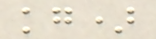kg)
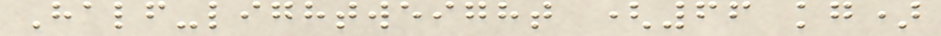Half-lightweight (66 kg)
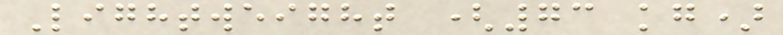Lightweight (73 kg)
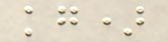kg)
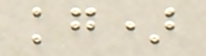kg)
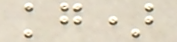kg)
